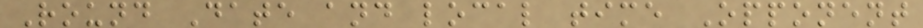Round Date and local time Opponent
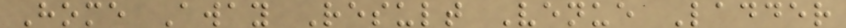Home Away Result Venue Ladder
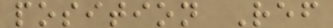position Ref
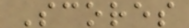Scores
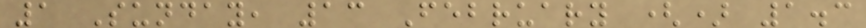1 Sunday, 13 February () 1.3
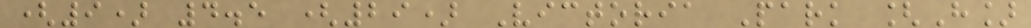(9) 4.5 (29) Victoria Park [H]
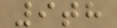9th
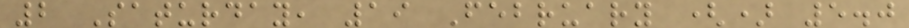2 Saturday, 19 February () 5.0
